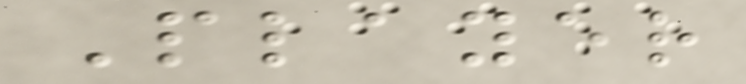Player
